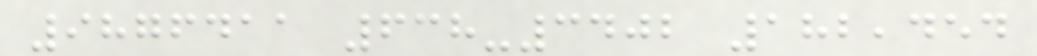9876411 638-3402 182,454
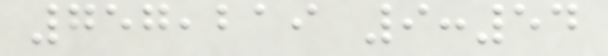757,219 9:54
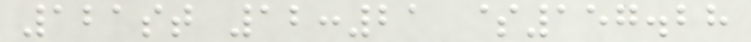121st 12:21 $157.28
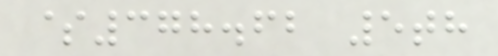$378.62 5th
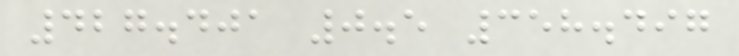427.401 0.5 358.497
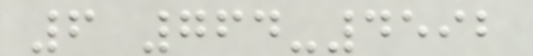6 764-4592
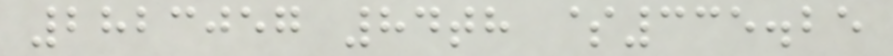2823057 84th $335.25
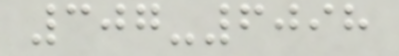307-6098
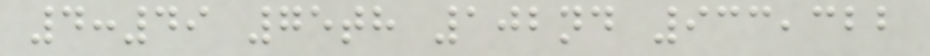4:49 75th 102nd 933,322
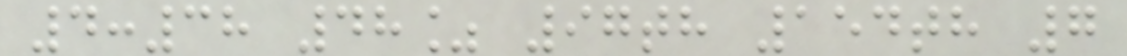4:38 48% 97th 154th 7
